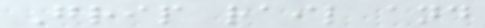Grip rail and
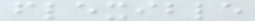flexible
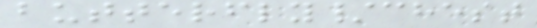butterfly/chest
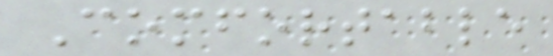Comfortable
